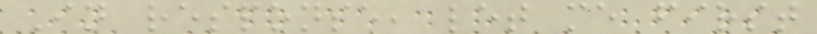In response, let me first
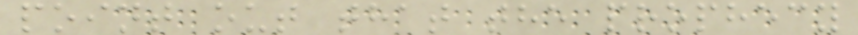point out that the prophecy
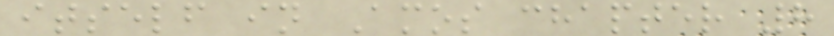itself in Amos chapter 8
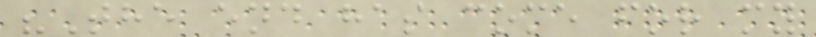"The end has come for my
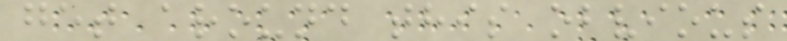get around this obvious
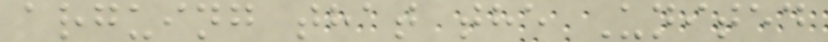arguing that the United
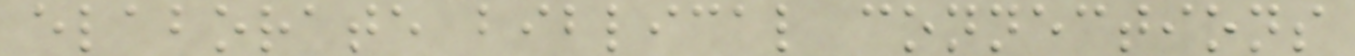elaborate biblical connections
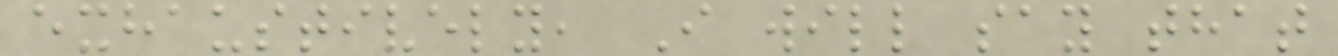exhaustively, I will say that
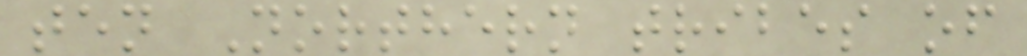ten Northern tribes of
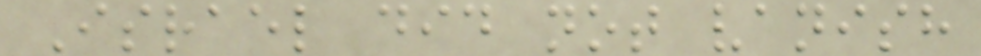Israel did not vanish
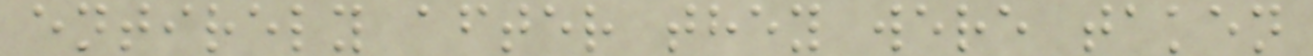entirely after they were taken
